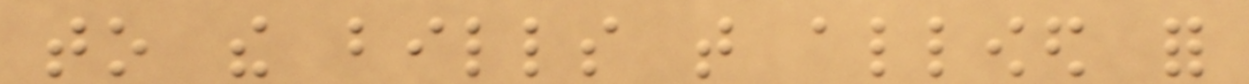to the bills that allowed for
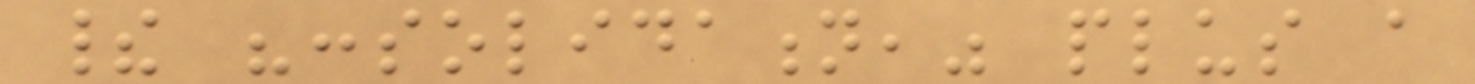their "consolidation," plus a
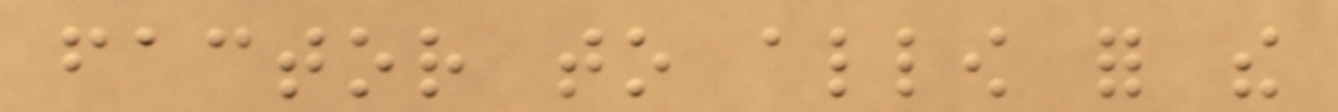factor to allow for the
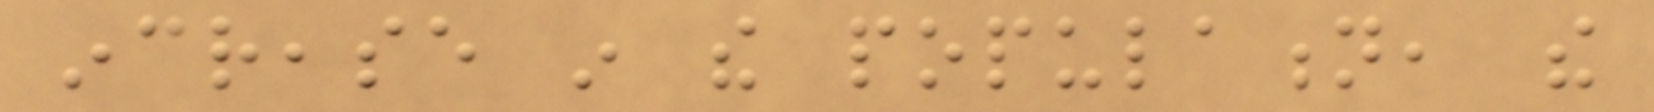increase in the population, the
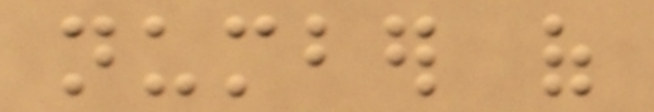number of
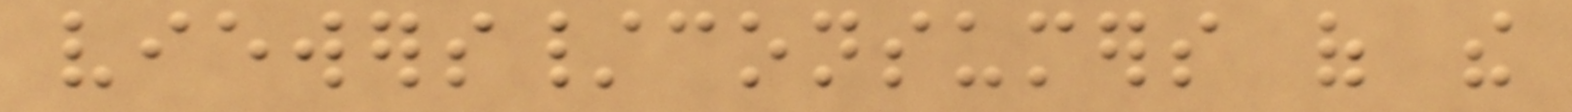viewers/consumers of the
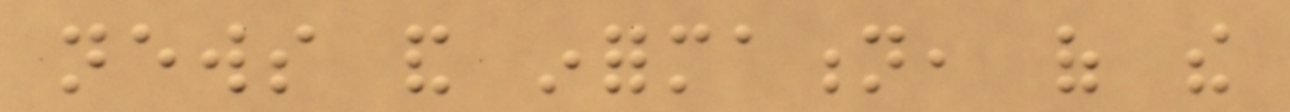news and information, of the
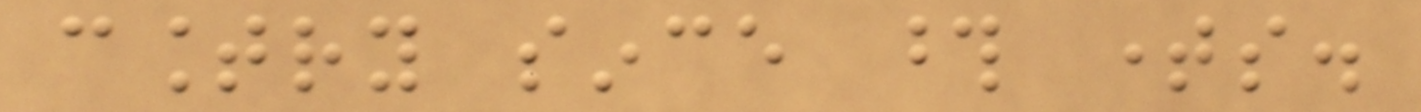country since those times.
